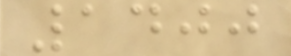1400
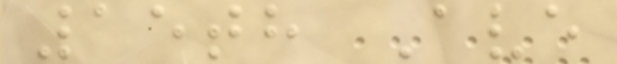15th Ave
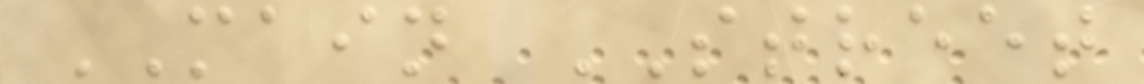MAIN STREET
